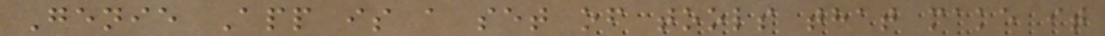Genie App is a set of tools that make it
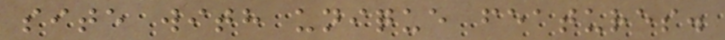site with unique features.
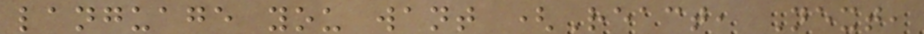language you want (React, Next,
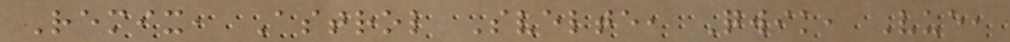Remix, Astrol Svelte, Qwik, Vue,
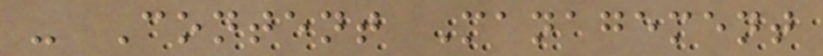- Content Management
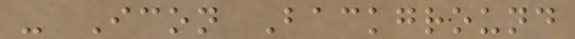- Icon Background
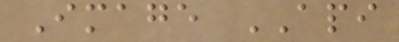Image API
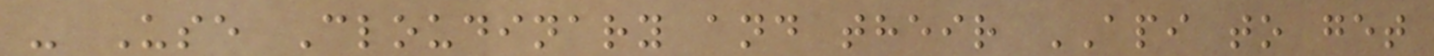- Use Cloudinary and their API to get
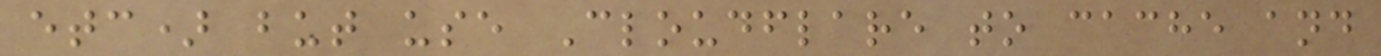etc) but use Cloudflare to cache and
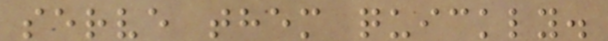serve them quickly.
